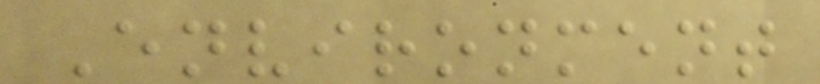Environment
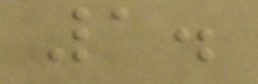1.
